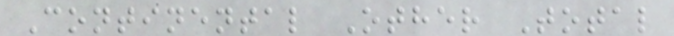Continental Other Total
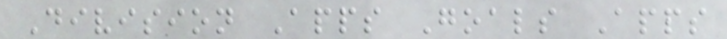Division Apps Goals Apps
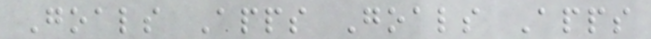Goals Apps Goals Apps
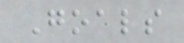Goals
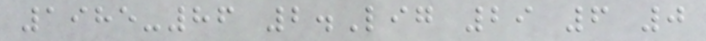1985-86 2.Lig 29 6 0
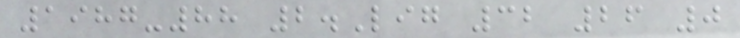1987-88 2.Lig 32 26 0
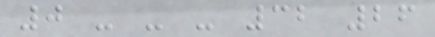0 - - - 32 26
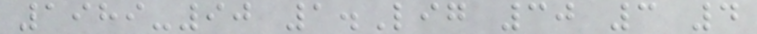1989-90 1.Lig 30 3 4
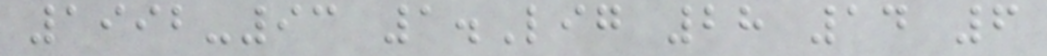1992-93 1.Lig 28 14 6
